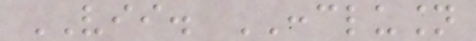VII. CONCLUSION
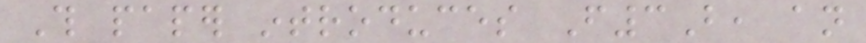This paper introduces F3B, an
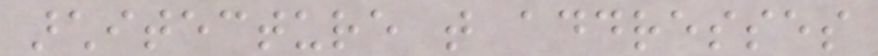architecture that addresses
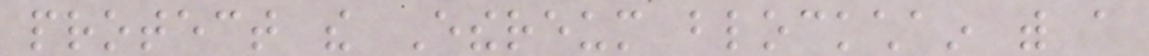protect the Ethereum blockchain with a
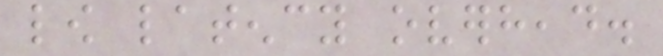low latency overhead.
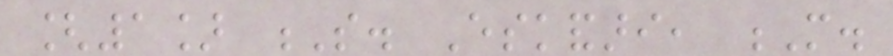[1] S. Eskandari, M.
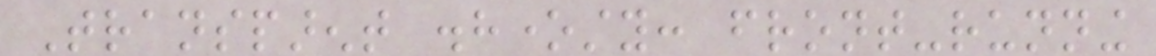Transparent dishonesty: front-running
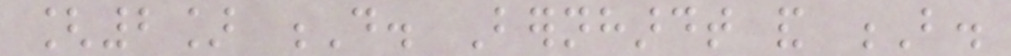[2] D. Bernhardt and B.
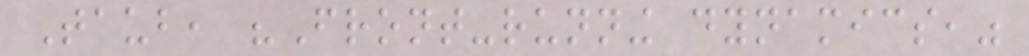Taub, "Front-running dynamics,"
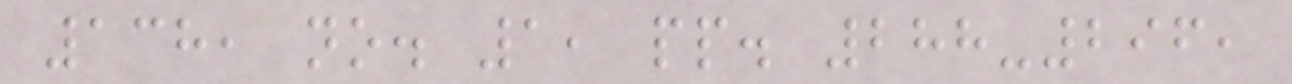138, no. 1, pp. 288-296,
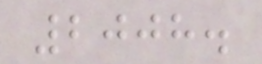2008.
